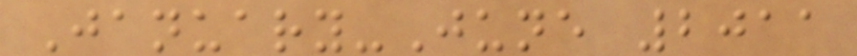January-June 2011
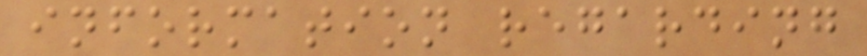information regarding
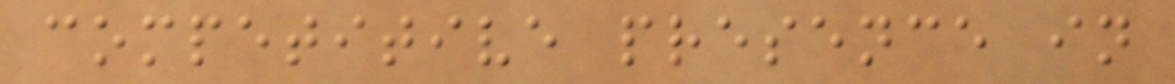competitive presence in
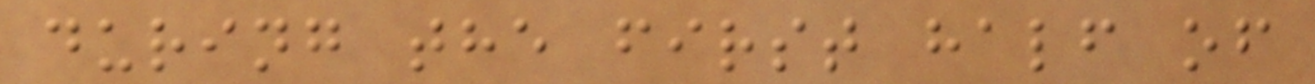during the first half of
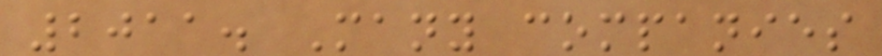2011. Many companies
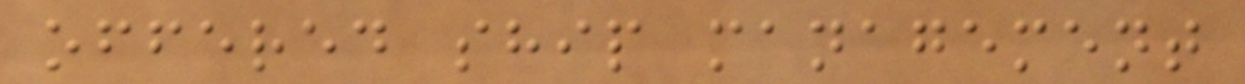offered ship management
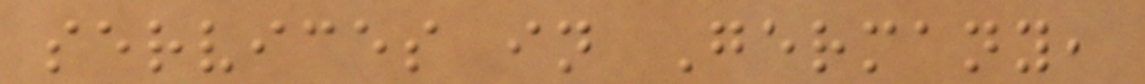services in Germany,
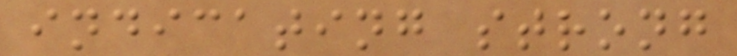indicating strong
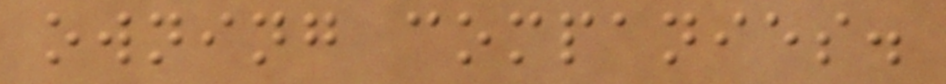owning companies.
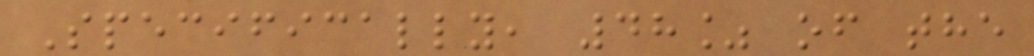Specifically, 48% of the
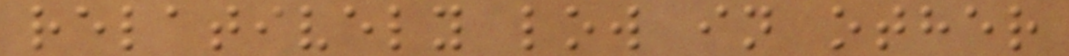relatively low in other
